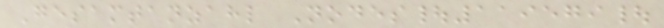Gesamtanzahl Nodes|119579|
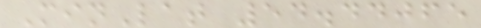MinLat 54.44065
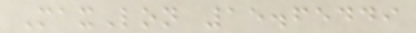MaxLon 15.65449
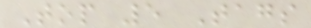Top 5 Tags
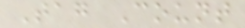Tag Count
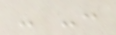- -:
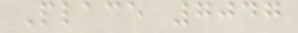Place 7047
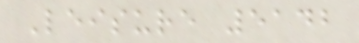Leisure 5142
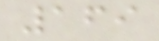169
